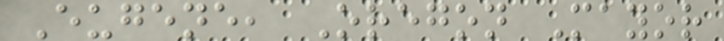Eugene, Oregon Mayor
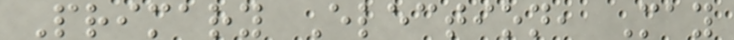Primary Election, May
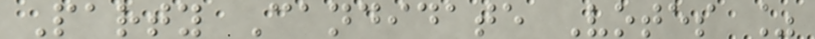Party Candidate Votes %
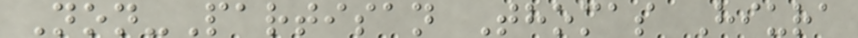Non-Partisan Thomas Hiura
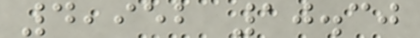4,952 10.30
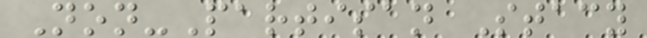Non-Partisan Stacy
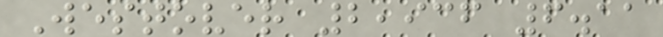Westover 2,936 6.11
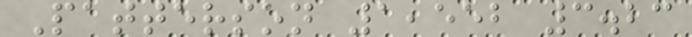Patterson 1,552 3.23
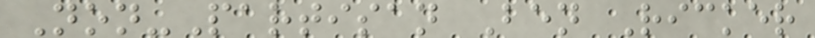Non-Partisan Ben Ricker
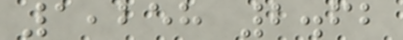1,258 2.62
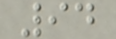94
